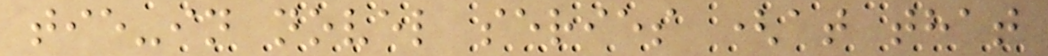tie-in novel series (at that
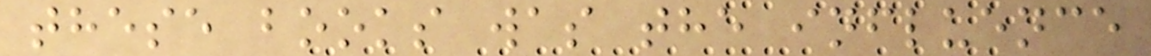these books was the influence
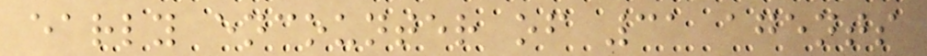early encounter of 31 agents
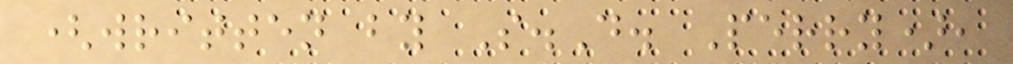(written by S.D. Perry),
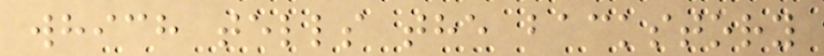which tells the backstory
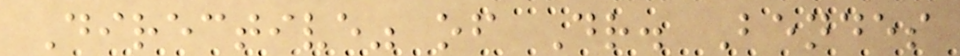Directive" of Dr. Bendes
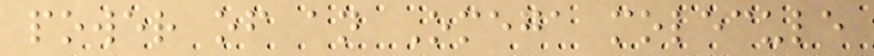power of an Omega molecule
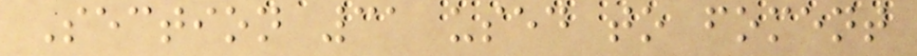Section 31 used to foment
